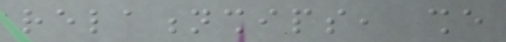relationships, she
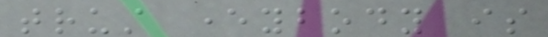trust everybody is
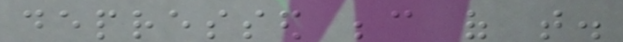depressed because of that.
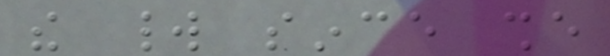the world since she
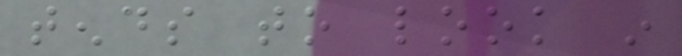tends to look in
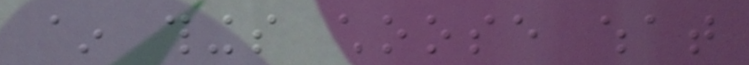~ things choose what
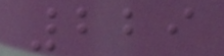229
